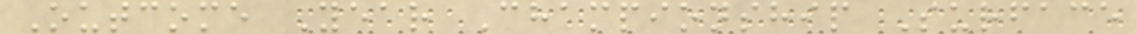Outcome Year Championship Surface
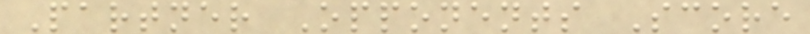Partner Opponents Score
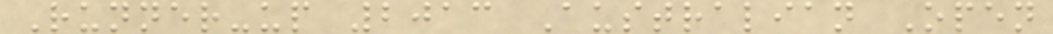Runner-up 2013 Australian Open
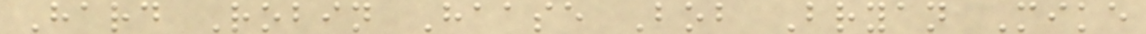Hard Robin Haase Bob Bryan Mike
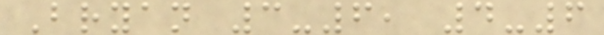Bryan 3-6, 4-6
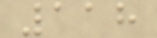118
